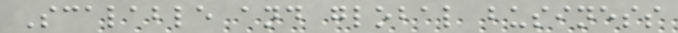Scalable and global business
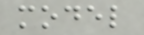model
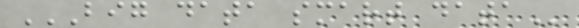BIG DATA SMART DATA
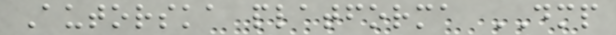Autorska platforma DMP
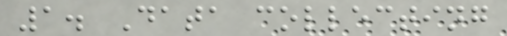1. Data collecting
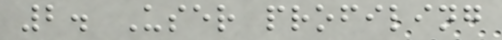2. User profiling
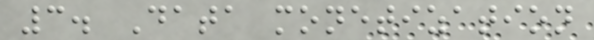3. Data monetization
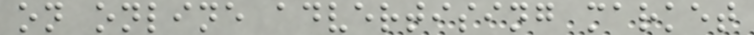on online advertising market
